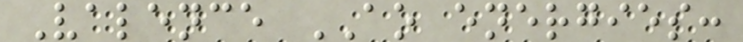Valence AO energies:
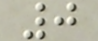0
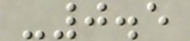-0.5
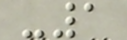-1
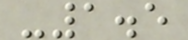-1.5
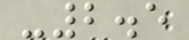-2.5
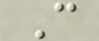C
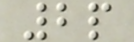2p
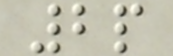2p
